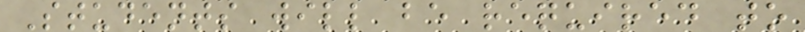Students will be required to
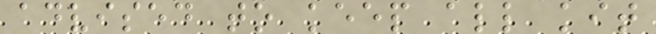advised to keep all kit
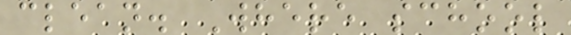clean. Where school
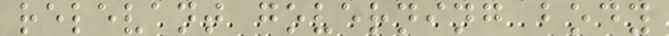relevant governing body
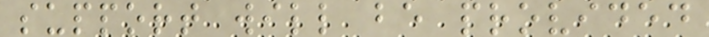support will be provided
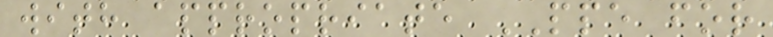with appropriate PPE for
